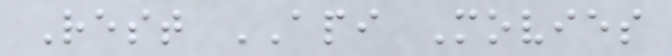Rest API Movies
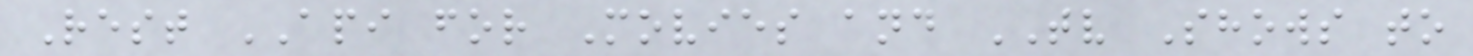Rest API for Movies and TV Shows to
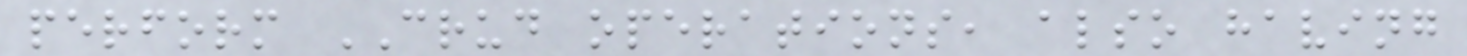perform CRUD operations, also having
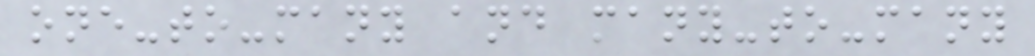one-to-many and many-to-many
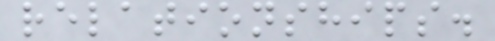relationships.
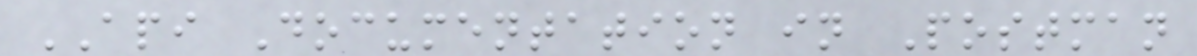API Documentation in Postman
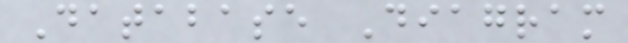Database Diagram
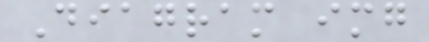Diagram img
